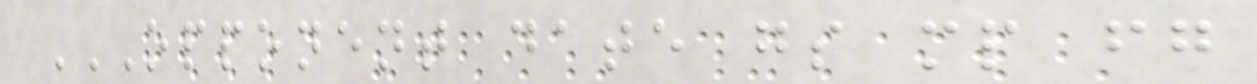OPPONENT DATE GS MP FG
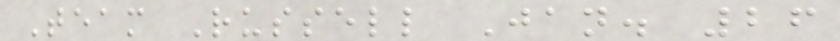Team Russell Jan. 26
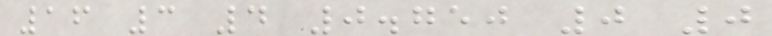16 3 4 0.750 0 0
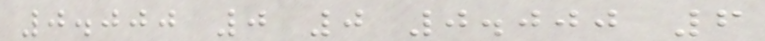0.000 0 0 0.000 6
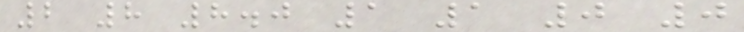2 8 8.0 1 1 0 0
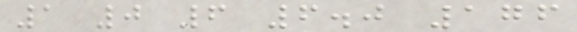1 0 6 6.0 176
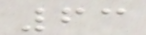63
